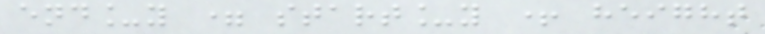end_y = start_y + height
